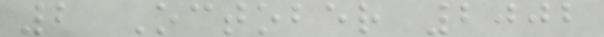2 October 2002
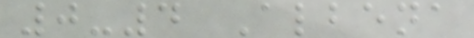0-4 Albena
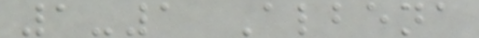1-1 Albena
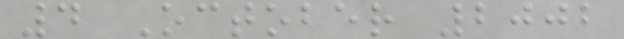4 October 2002
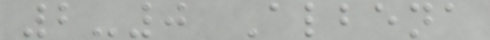2-0 Albena
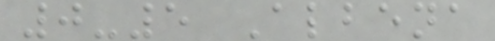0-5 Albena
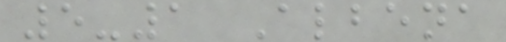5-1 Albena
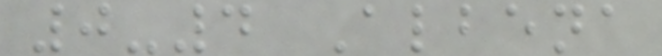0-4 Albena
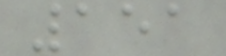151
